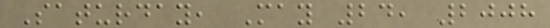Saturday, May 24, 2008
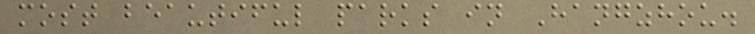most beautiful parks in Hangzhou.
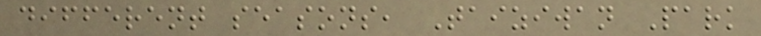different seasons, Taiziwan Park
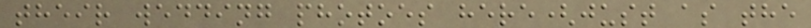their wedding photoes here(just as the
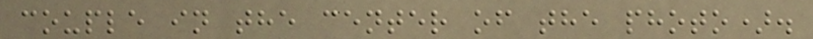couple in the center of the photo).
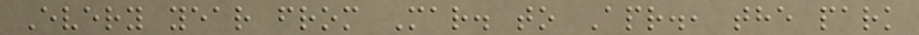Every year from Mar. to Apr., the park
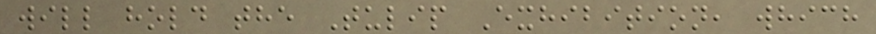will hold the Tulip Exhibition, which
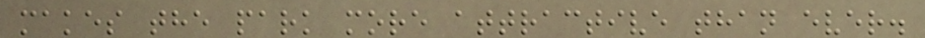makes the park more attractive than ever.
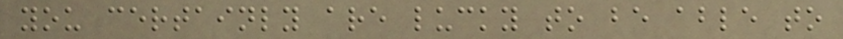you certainly are lucky to be able to
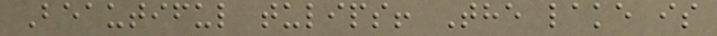Beautiful tulips! The lake is
